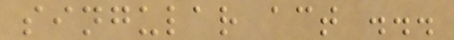singular act ...
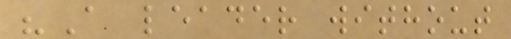"A leader without
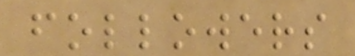followers
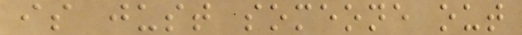is just someone out
